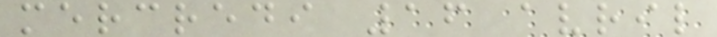mercredi 16 avril
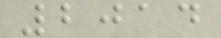2014
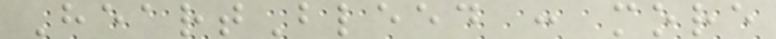HeartBleed : more
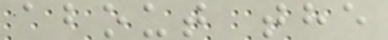about the
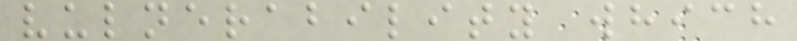vulnerability which
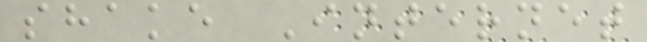shake Internet
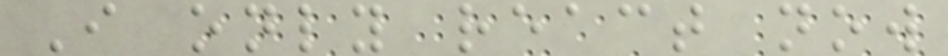I only react now
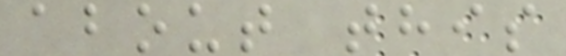about this
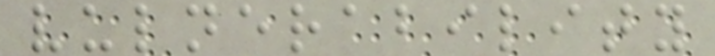vulnerability
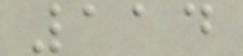114
